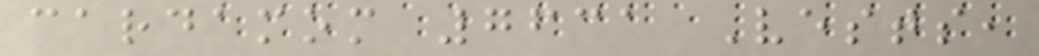cardamom 7631 Vests,
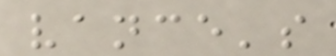vance's
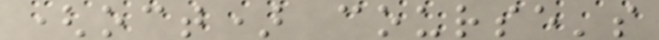(oct) course's
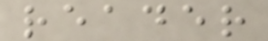reader
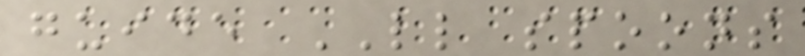guide LL spoons
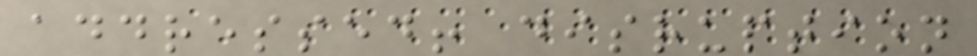addressed! disruption
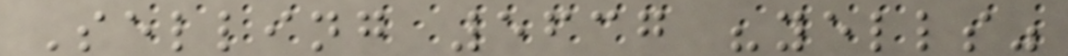Selling 5637 "yells"
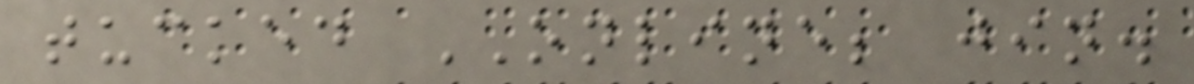tucked ONLINE; jin.
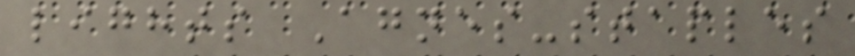lights Agnes-staples
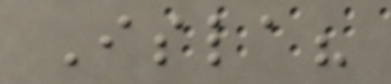Isla?
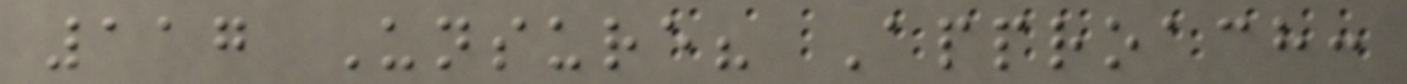117 Unsure? Approach:
